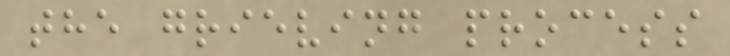the grieving process
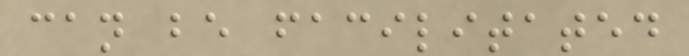can be facilitated
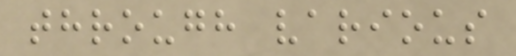through various
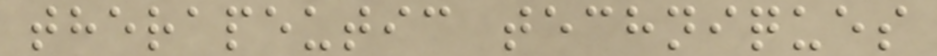therapeutic techniques
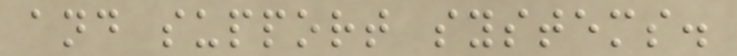and support systems.
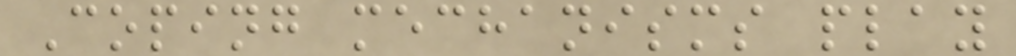Coping mechanisms play
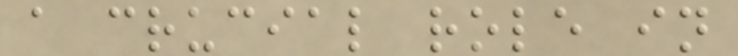a crucial role in
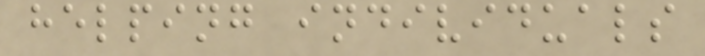helping individuals
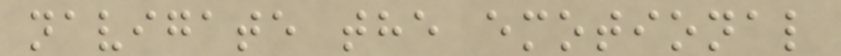navigate the emotional
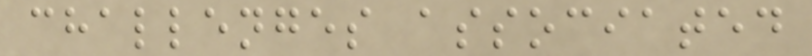challenges associated
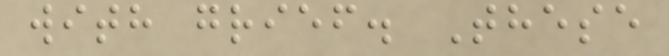with grief. These
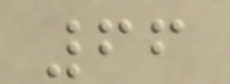66
